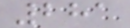281
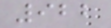922
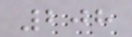208
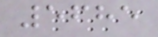5685
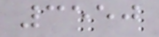3550
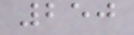250
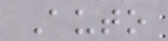Auto
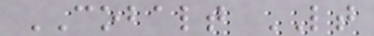COBALT LT
